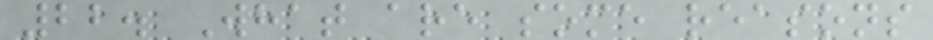22. What are some reasons
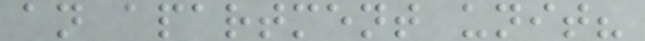an apartment unit?
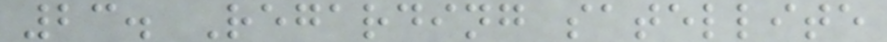23. Regarding satellite
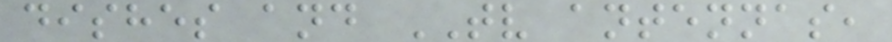dishes and TV antennas,
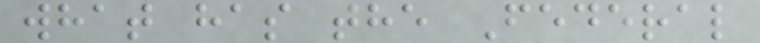what has the Federal
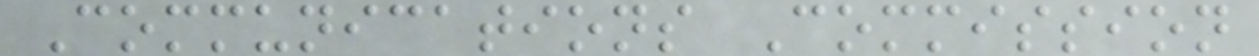Communications Commission
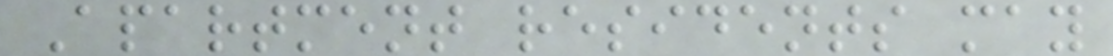Apartment residents may
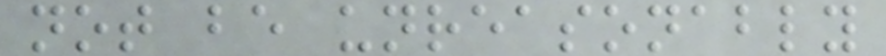not be unreasonably
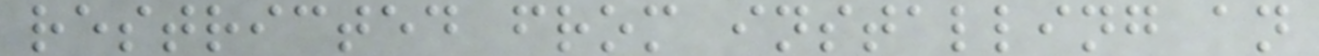restricted from installing an
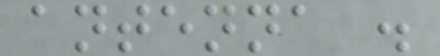antenna .
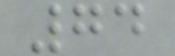74
